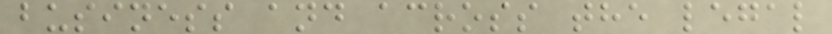business and across the legal
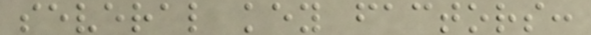several key factors:
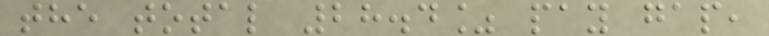the total 28.4% pay gap,
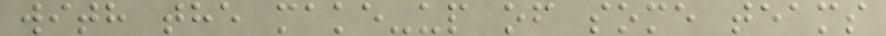with the make-up of some teams
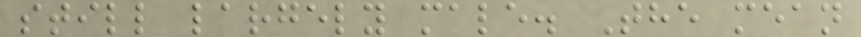still largely male. The mean
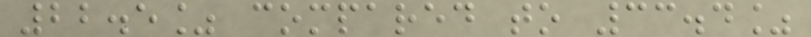22.5% compared to 33.4%
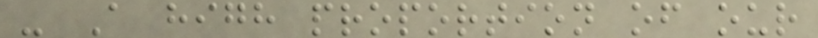- A high proportion of our
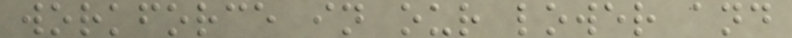workforce in our lower and
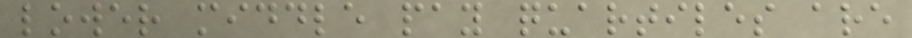lower middle pay quartiles are
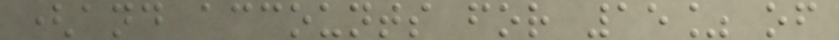(and accounts for 15% of
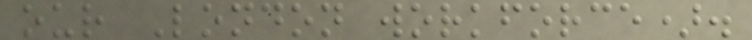our London workforce).
